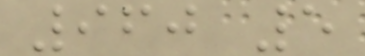960 5
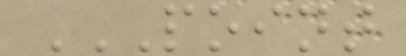POINT
